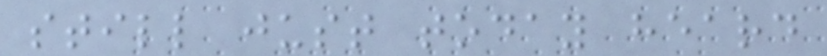still just today heard
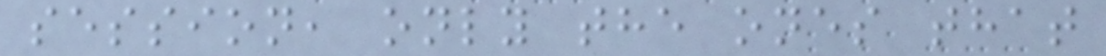session, only the ones that
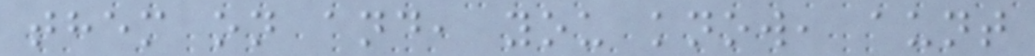them on and, you know, aunt
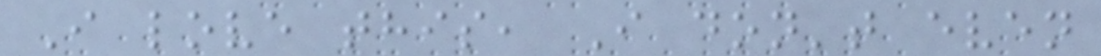I love this, I don't even
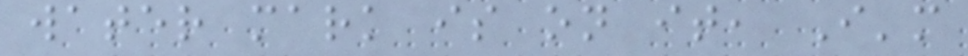water mark is on it, I'm
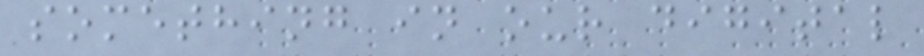something in our digital
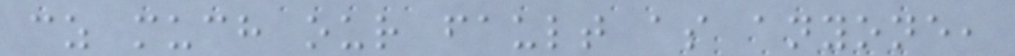cz much our fault as anyone,
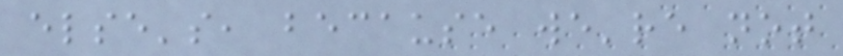else's, because we're not
